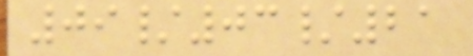09/03/21
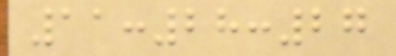11:28:27
